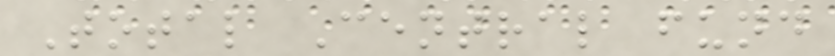Total Central fund
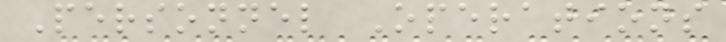Personnel Operations
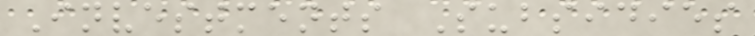Investments Subsidies
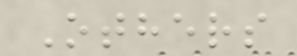Others
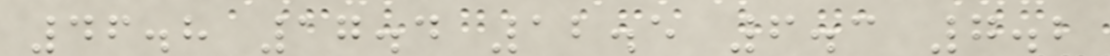46.8 17.4 12.5 6.3 7.2
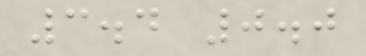3.4 0.0
